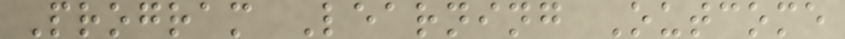Program Learning Outcome
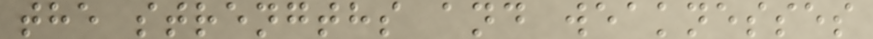the strengths and weaknesses
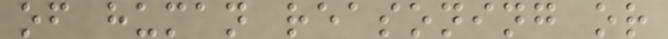of human reasoning or
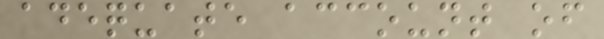adequate account of
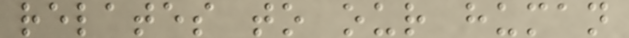relates to our human
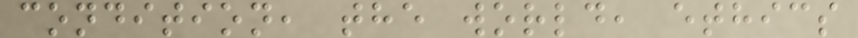condition, the world, ethics
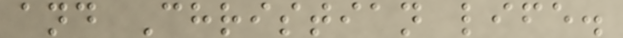and Christian life.
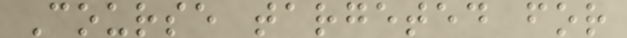Course targeted for
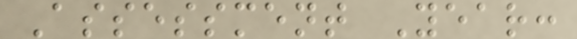Assessment Year:
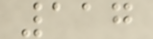117
